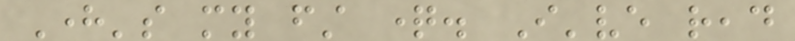Here's my first question. I've read
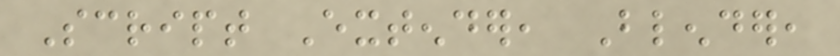Script Extender, Blender,
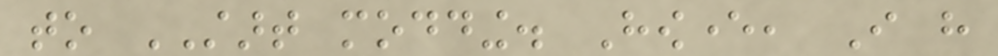to START modding. However, I have
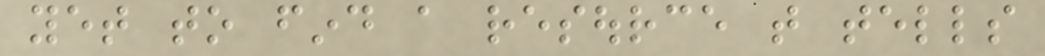yet to find a resource that tells
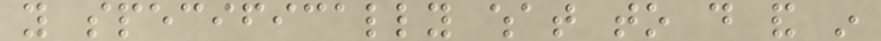you specifically what to do and in
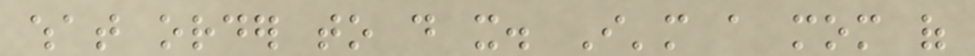what order to do it. I'm a mom of
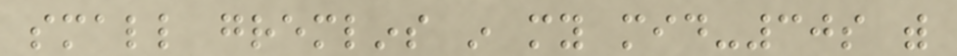small gremlins in my mid-30s with
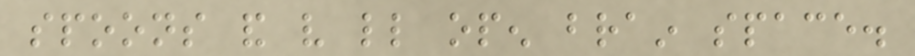spoons and very little open brain space.
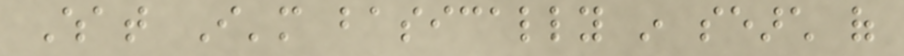What I'm basically in search of
